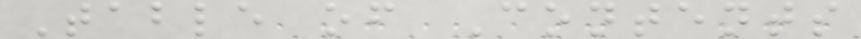Table of Contents
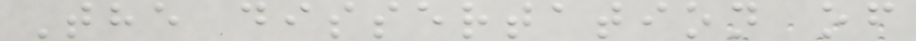The dissertation of
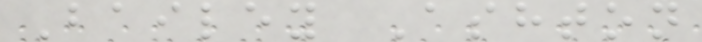Bailey Ashton
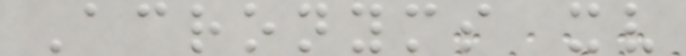Acronyms xv
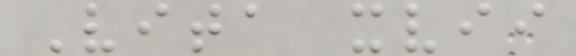Vita xvii
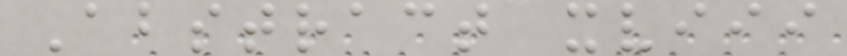Abstract xviii
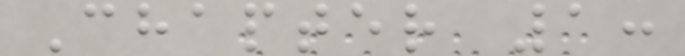Chapter 1:
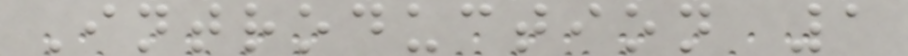Introduction 1
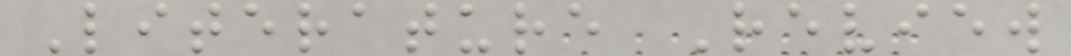Literature Review
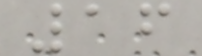16
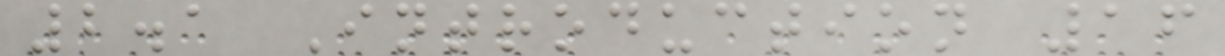2.1 Introduction 16
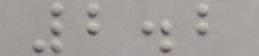2.2
